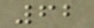62
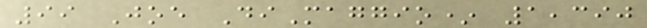99 Joe DiMaggio* 1,390
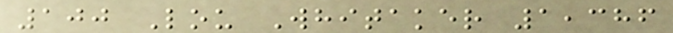100 Lou Whitaker 1,386
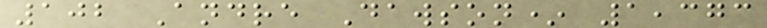102 Andre Dawson* 1,373
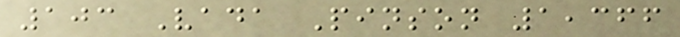103 Vada Pinson 1,366
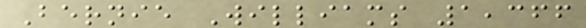Bernie Williams 1,366
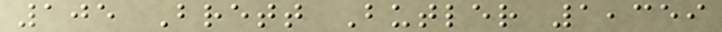105 Brett Butler 1,359
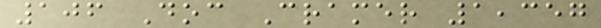106 Doc Cramer 1,357
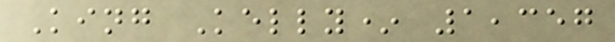King Kelly* 1,357
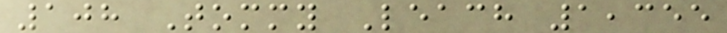108 Tommy Leach 1,355
